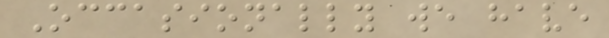Occasionally we have
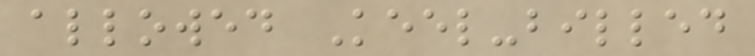allowed Keel-billed
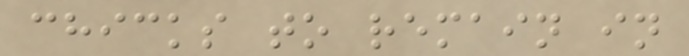chicks to remain in
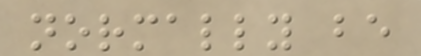normally be
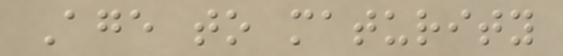Age to maturity
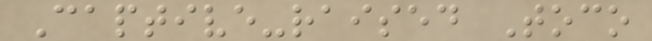Captive-raised Toco
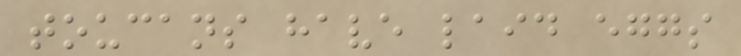toucans have laid eggs
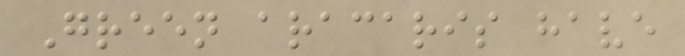Green aracaris have
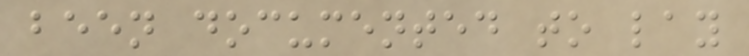been documented to lay
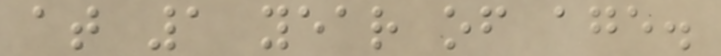at 1 year of age.
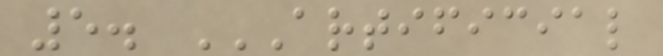5. ARTIFICIAL
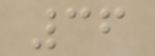36
